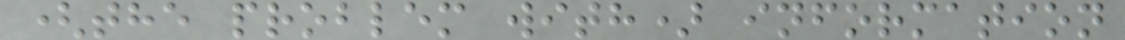(the problem with) information
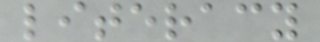literacy
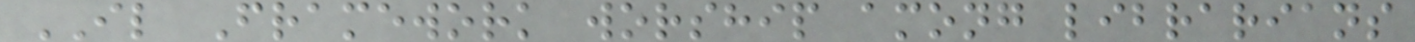IL Framework worship among librarians
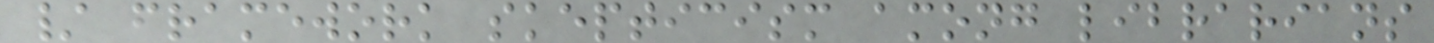/ framework skepticism among librarians
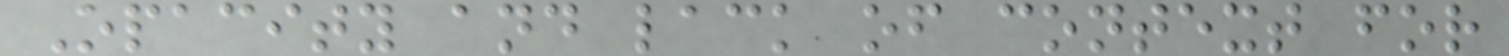Opacity and lack of context for
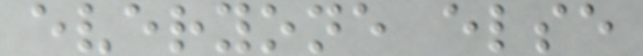everyone else
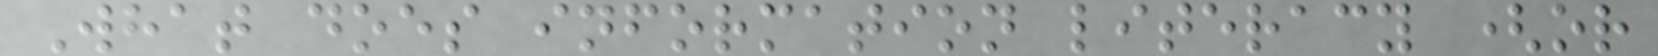What does information literacy (or
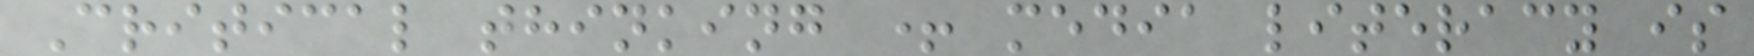Critical thinking + media literacy is
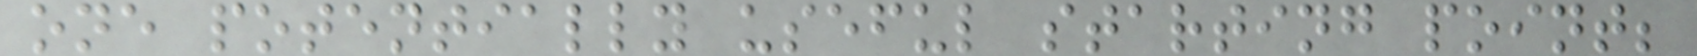one potentially useful starting point;
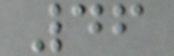46
